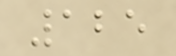125
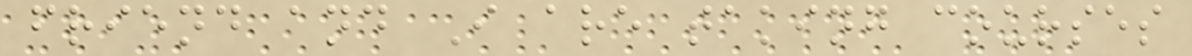friend and I are taking courses
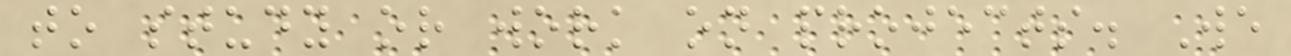to study or work on projects. We
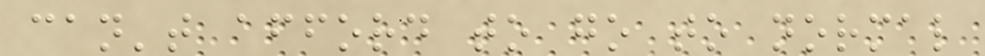can't afford to go to normal
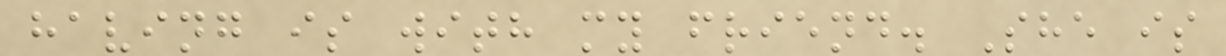having is with my friend. She is
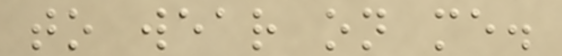to wear on me.
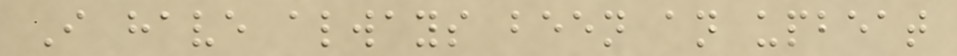I have always been an upbeat
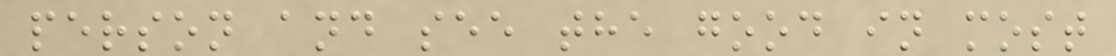person and see the good in most
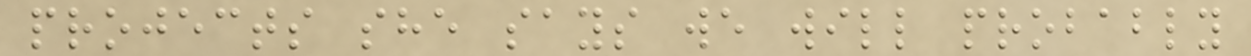projects she says we will probably
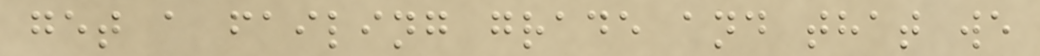get a failing grade and that we
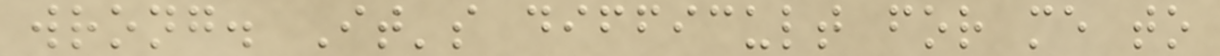wrong. It's difficult for me to
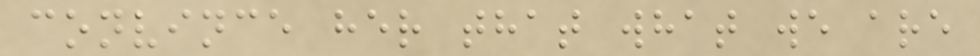convince her that what we are
